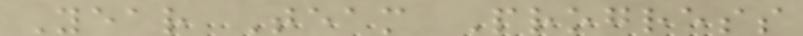Year Team Progress
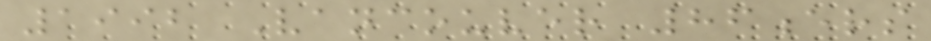1992 Vancouver 86ers
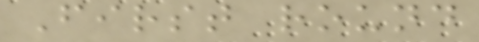First round
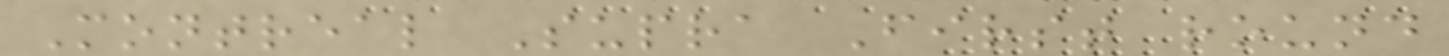Montreal Supra First round
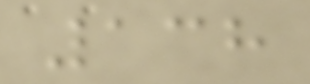138
